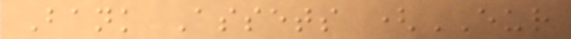Bank Assets (EUR
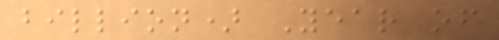billion) Year of
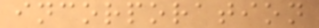incorporation
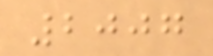2007
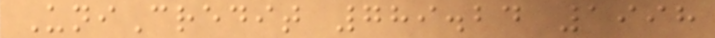UniCredit 789.24 1998
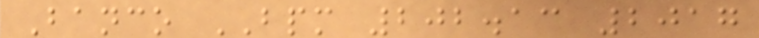Banco BPM 202.13 2017
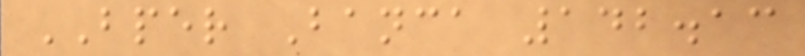BPER Banca 142.13
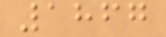1867
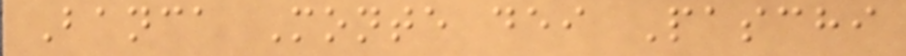Banca Monte dei Paschi
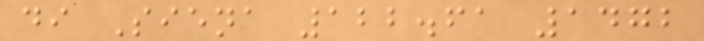di Siena 122.61 1472
